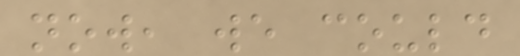now, we could
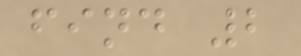find 2
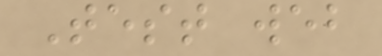Test web
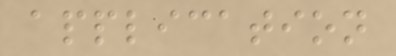application
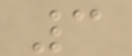3
